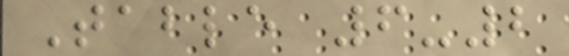Table 6-2
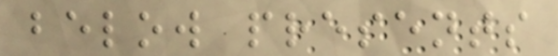below presents
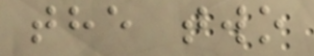the two
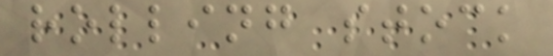rolling stock
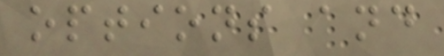options and
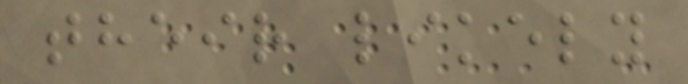their likely
